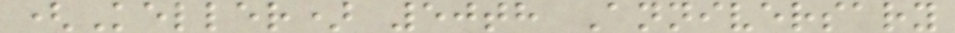(Keller) 50th Anniversary
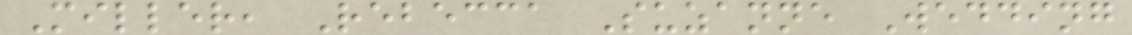Miller, Rebecca Suzanne Wedding
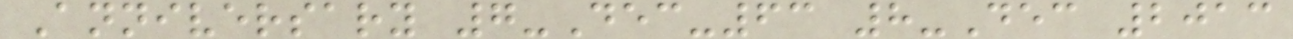Anniversary 7-Dec-63 8-Dec 2013
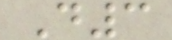D3
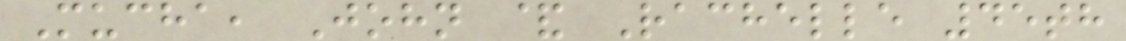Mucha, John & Rachelle 45th
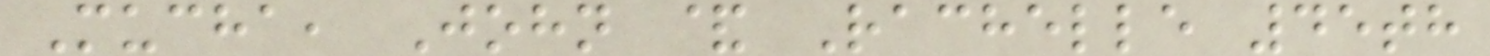Mucha, John & Rachelle 45th
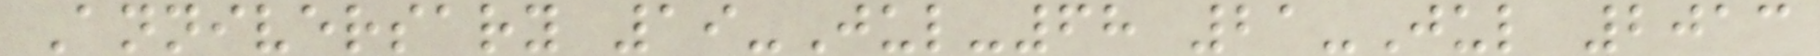Anniversary 19-Jul-68 21-Jul 2013
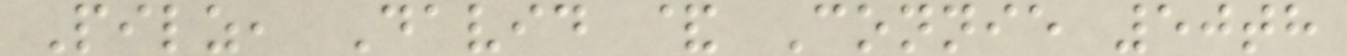Pilz, David & Connie 50th
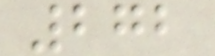272
